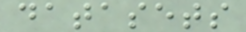datasets
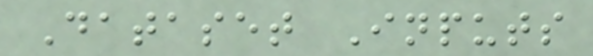Dataset Inputs
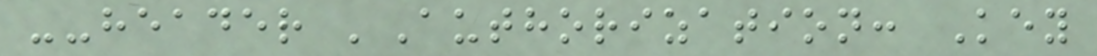--header 'Authorization: Key
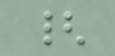{
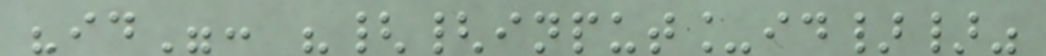"id": "{{input_id}}"
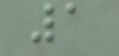1
